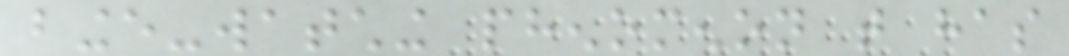binge-watching phenomenon that has
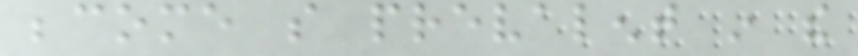become so prevalent in the
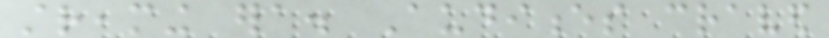streaming era. Audiences craved
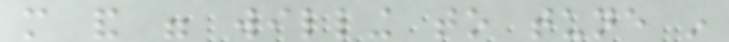more and were willing to tune in
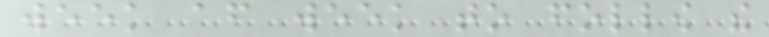week after week to follow the
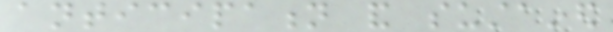anticipation and sustained
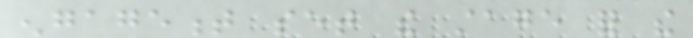engagement set the stage for the
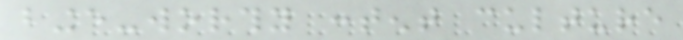binge-worthy content culture
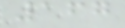167
